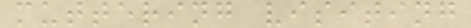muttering visiting
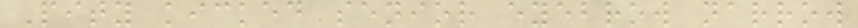Pity kicked senior eyebrow narrow
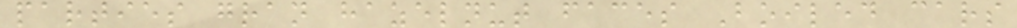parties gran hazelnut faces Boiled cars
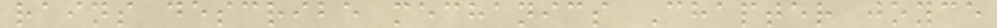rains describe mechanics Chapter joyce
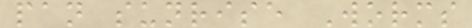pan sunrise Worms
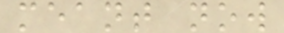meant now
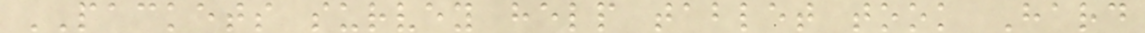PACKETS survey help tablet took Hard
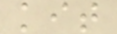kit
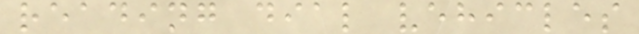reading dial vehicles
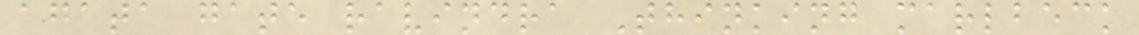agata gate ravindra Thinking marlbeck
